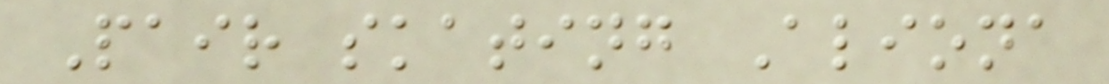Pair skating Aliona
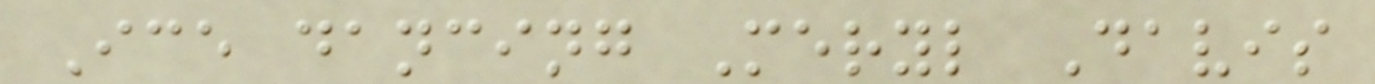Ice dancing Meryl Davis
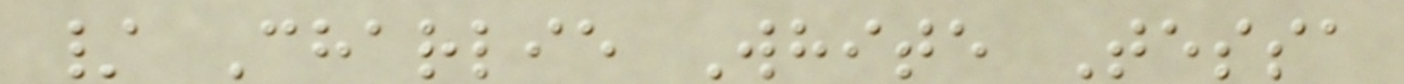/ Charlie White Tessa
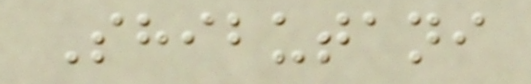Shibutani
